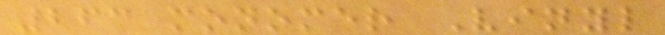263 monomer Vinyl
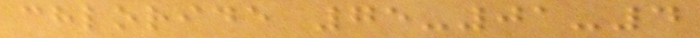chloride 75-01-4
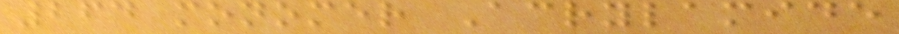264 monomer Acrylamide
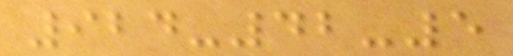924-42-5
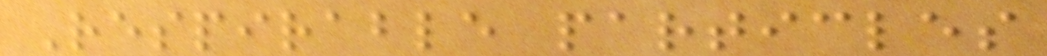Respirable particles
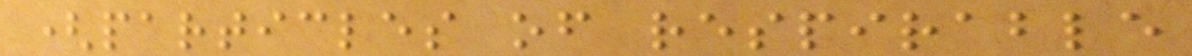(particles of respirable
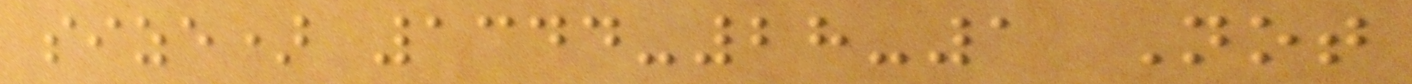size) 1344-28-1 Not
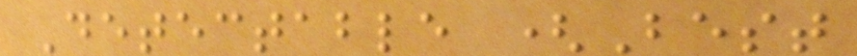Detectable (Best
